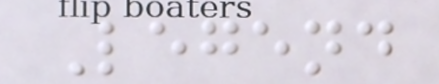Legend
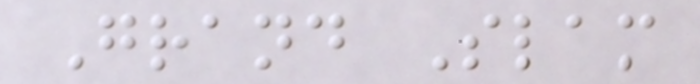Grand Slam
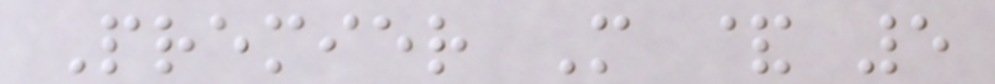Premier M & 5
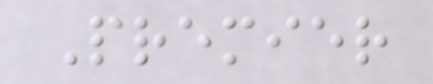Premier
